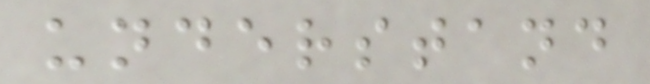understand
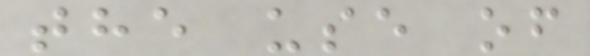the use of
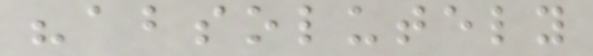"absolutely
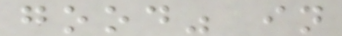good" in
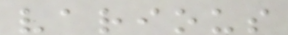various
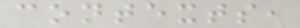contexts,
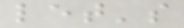let's
